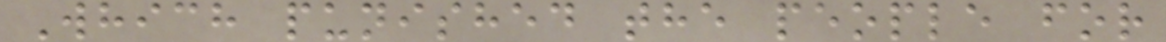Which punished the people for
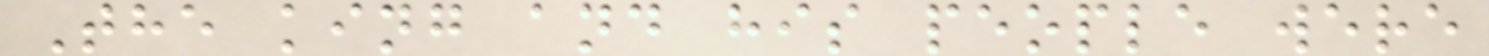The king and his people were
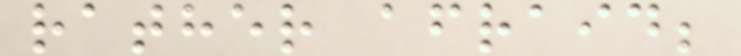rather afraid;
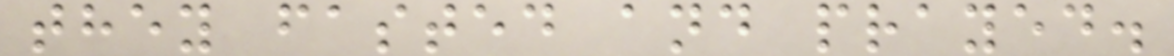they fasted and prayed.
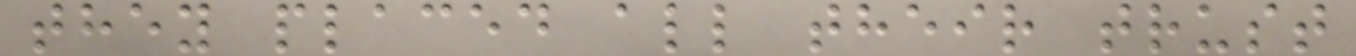they placed all their trust
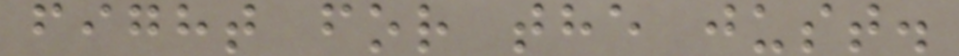fight for the just.
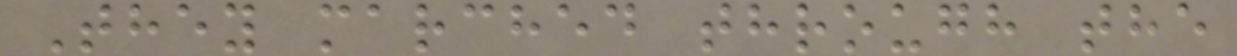They marched through the
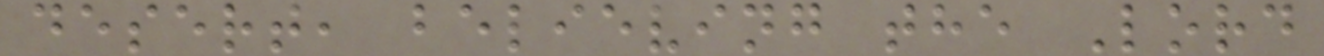desert, believing the Lord
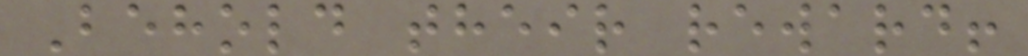Behold their reward!
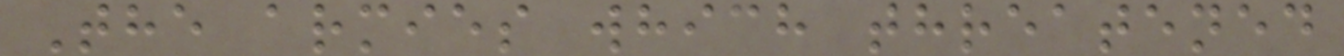The armies which threatened
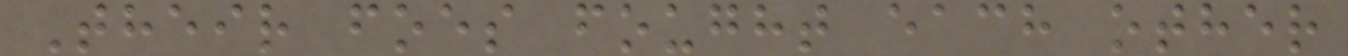Their foes fought each other
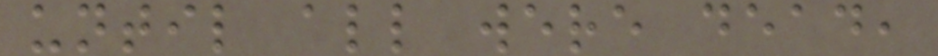until all were dead,
